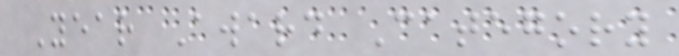Year Award Category
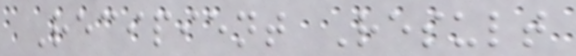Recipient Result
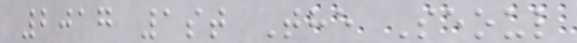2017 1st The Seoul
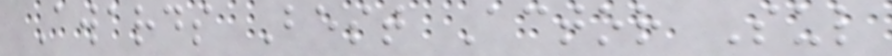Awards Best Actor Sul
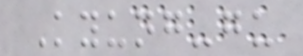Kyung-gu
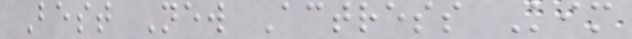Best New Actress Kim
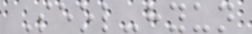Seol-hyun
